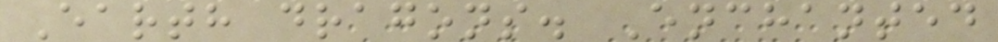Earth dragons. Enchanted
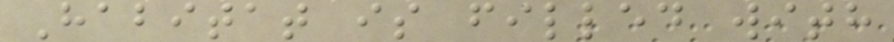Habitat is filled with
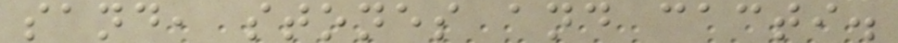sand, stones and cacti.
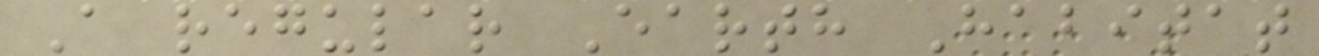A regular Earth Habitat
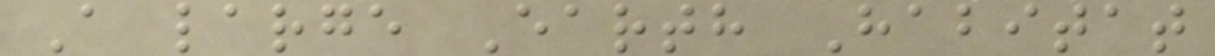A large Earth Habitat
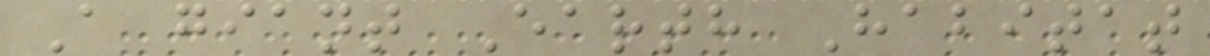A giant Earth Habitat
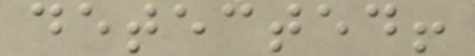detected!
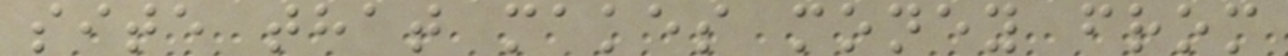site that makes money from
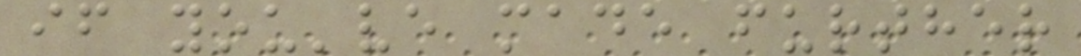if you've made further
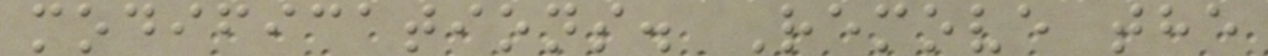modifications. Remove the
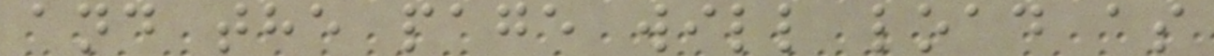and the page will load as
